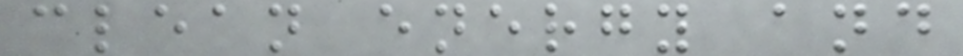clean energy and
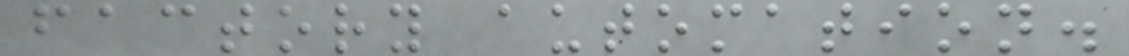factory automation.
